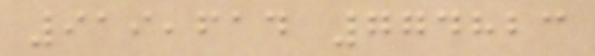919,614 774823
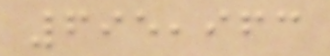695,963
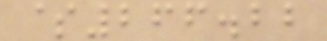$266.22
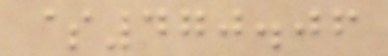$470.06
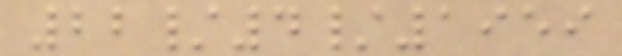22/4/1959
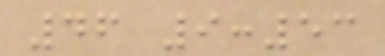46 9:53
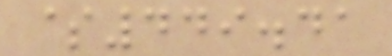$449.41
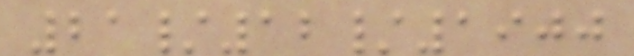21/12/1900
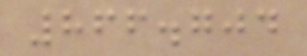866.704
